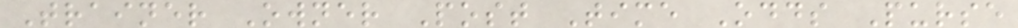Trainer Owner Post Time Odds Purse
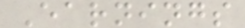Earnings
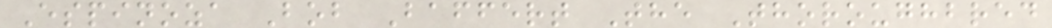Espinoza Bob Baffert The Thoroughbred
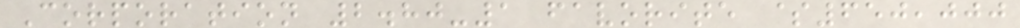Corporation 2.80-1 favorite $650,000
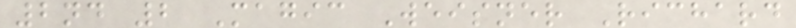2nd 2 Magic Weisner Richard
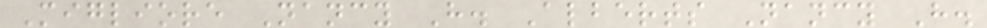Migliore Nancy H. Alberts Nancy H.
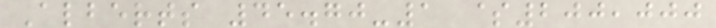Alberts 45.70-1 $200,000
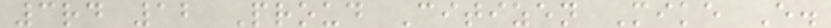3rd 12 Proud Citizen Mike E.
